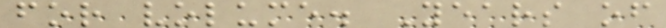for volume. Years of
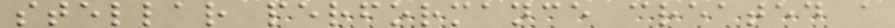stellar performance created a
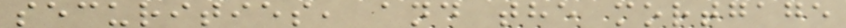securities, and the mortgage
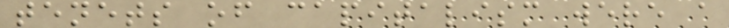tenets of capitalism were a
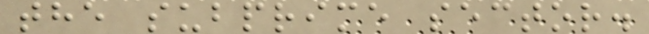the subprime sector.
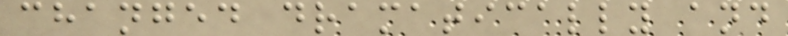changed dramatically and
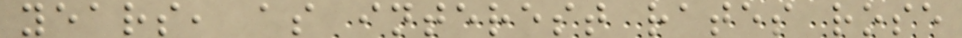years, as interest rates rose
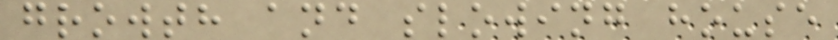growth and slowing house
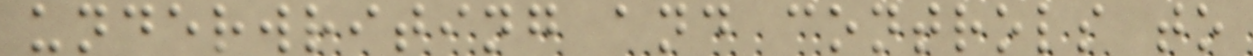underwriting and controls to
